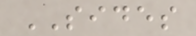SIDES
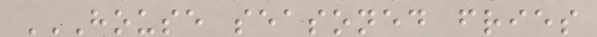HOUSE SEASONED FRIES
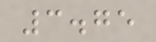3.75
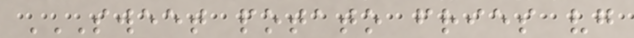SWEET POTATO FRIES VG
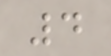4
